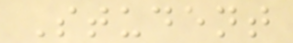Student
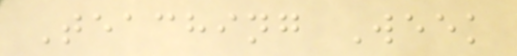Teaching Week
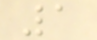1
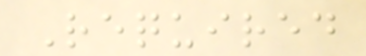Required
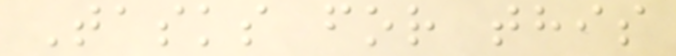Tasks for this
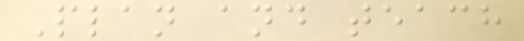Plan and teach
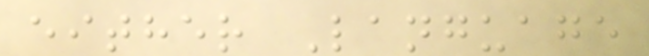either Language
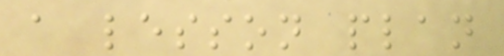a lesson plan
